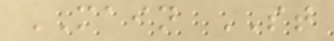MAIN ST
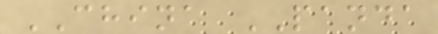CHINA PANDA
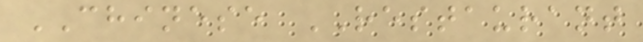CHINESE RESTAURANT
